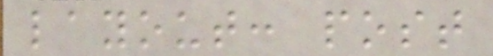layout: post
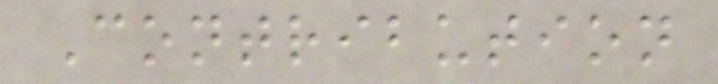Contribution
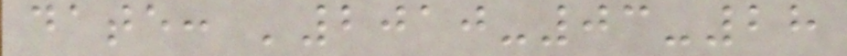date: '2010-03-28
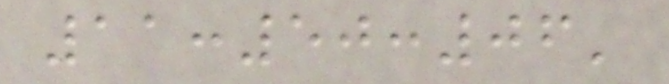11:50:06'
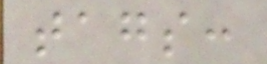tags:
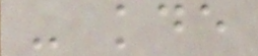- kde
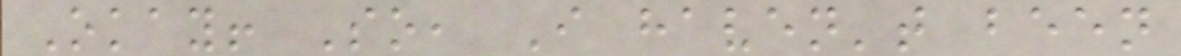Okay! So, I haven't been
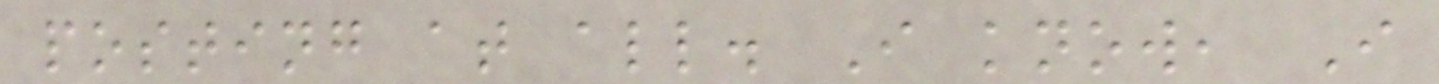posting at all. I know, I
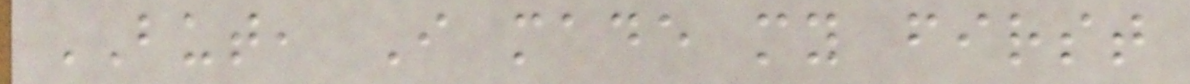BUT, I made my first
